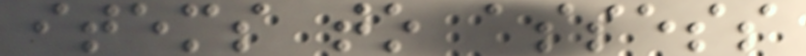items to assess
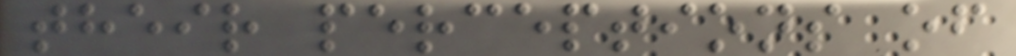their perceptions of
